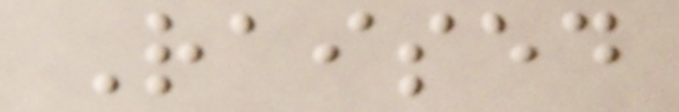Raised
